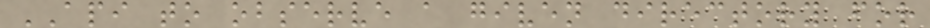API to observe a given directory for
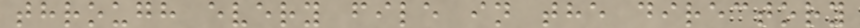through every file in the directory
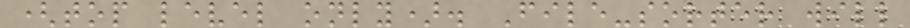(top level only). File-sorter will
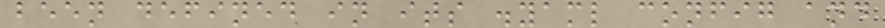been defined in its .yaml config and
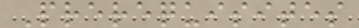Prerequisites
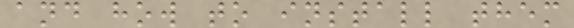and how to install them
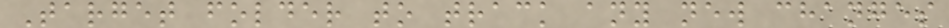Target folder to track any new changes
